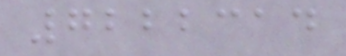7222314
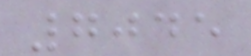7045
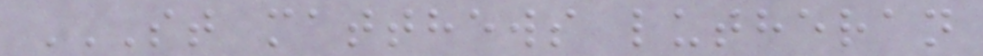ST MATTHEWS LUTHERAN
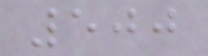500
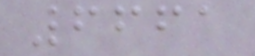6661
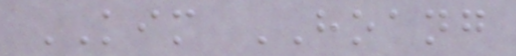KIM HOANG
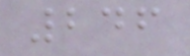246
